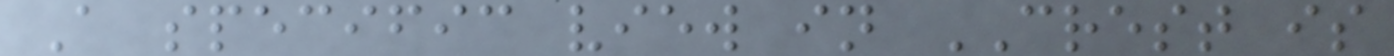A specific view in CREST is
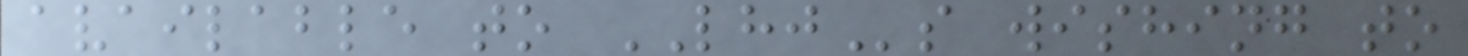available to LHJs wishing to
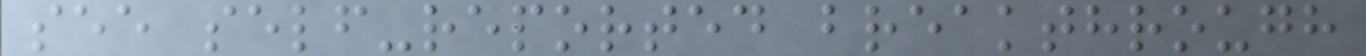see self-reported breakthrough
